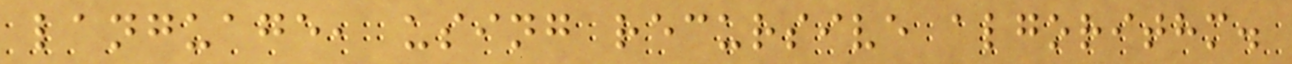language, using recursive algorithm.
